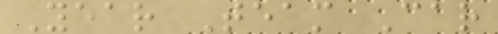Year Team Car
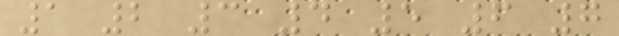1 2 3 4 5 6 7
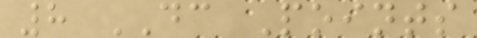8 DC Points
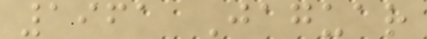1961 Jaguar
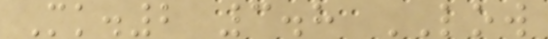Mk.2 3.8 LOW
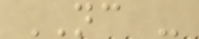NC -
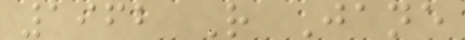1962 R Jane
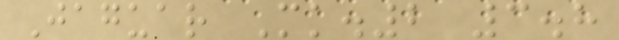Jaguar Mk.2 3.8
